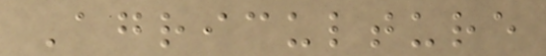Agriculture
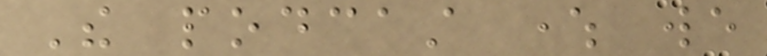The podcast where we
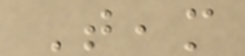Team
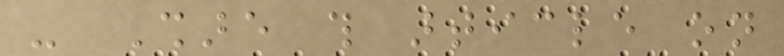- Share this article on
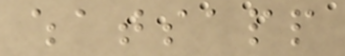whatsapp
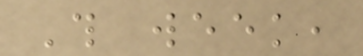This week,
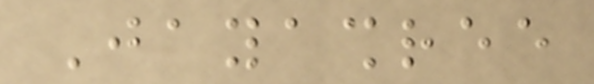Jayashree
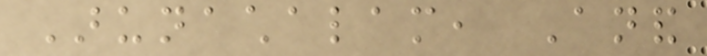Arunachalam, Anand
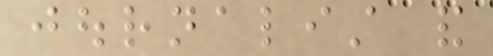journalist and
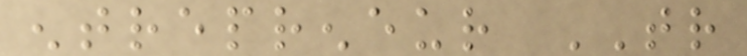entrepreneur TR
